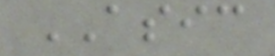ASIC
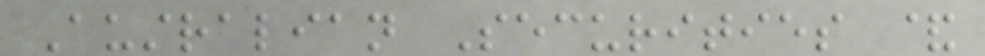Australian Securities &
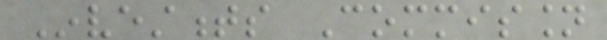Investments Commission
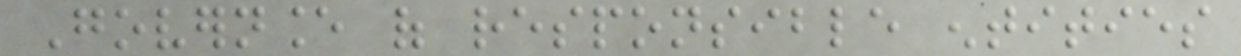Governance of responsible entities
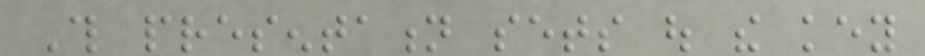This presentation sets out the key
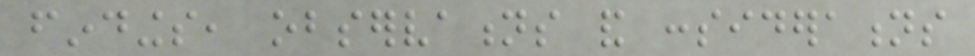findings, observations and considerations
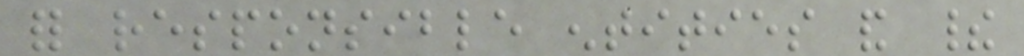for responsible entities and their
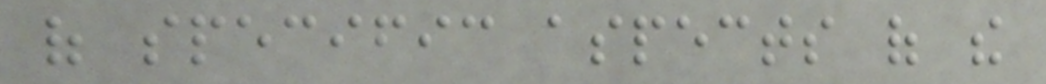of specific aspects of the
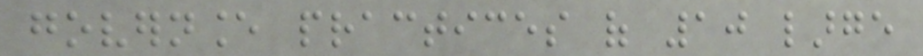governance practices of 10 large
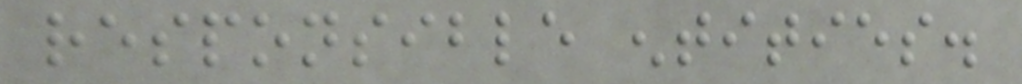responsible entities.
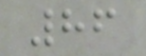86
